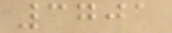3701
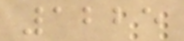1225
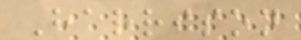Harrison
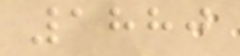1880
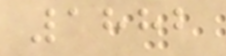1882
